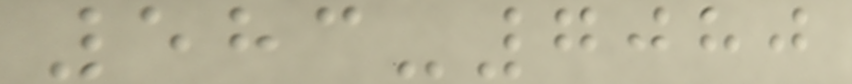583-7080
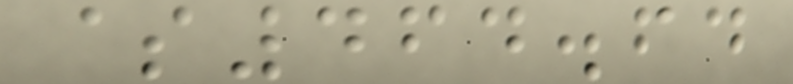$464.64
